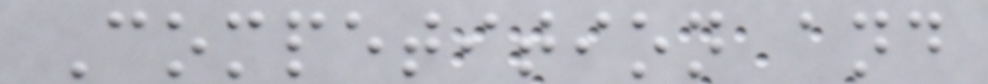Competition and
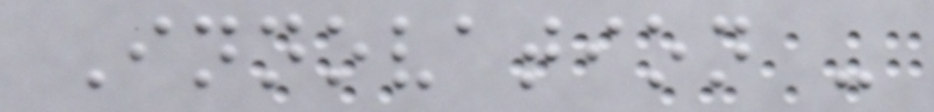Innovation -
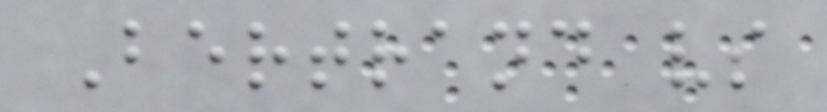Bertrand vs
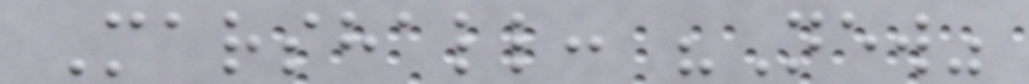Marshall: "New"
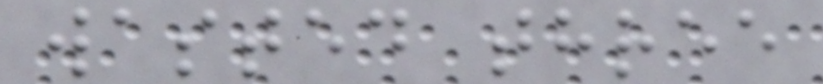wasted three
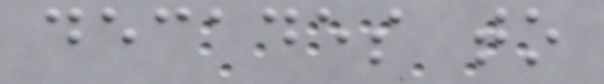decades to
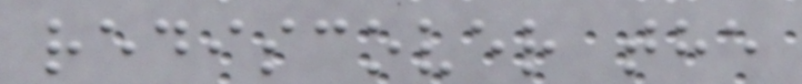rediscover the
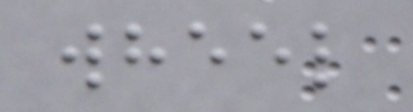wheel
